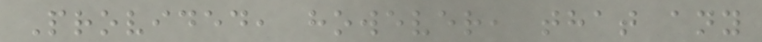Provided, however, that any
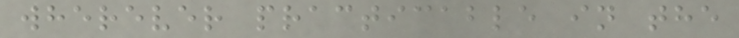wherever practicable in the
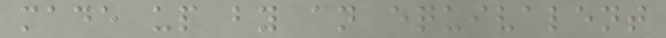made up by an equivalent
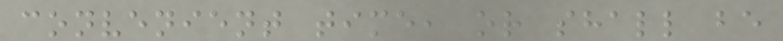convenient time, or shall be
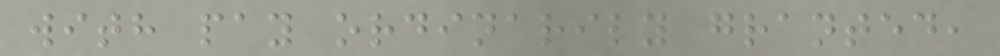with pay ordinarily granted,
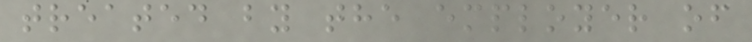treated by the employer of
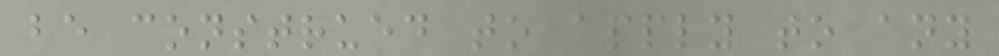be construed to apply to any
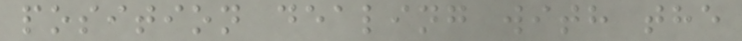position dealing with the
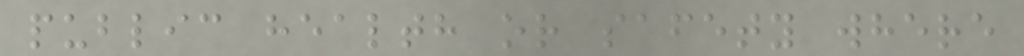public health or safety where
